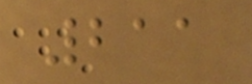211
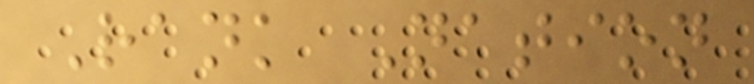Rank Nation
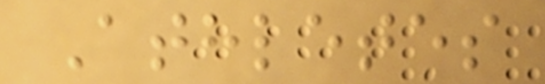Athletes
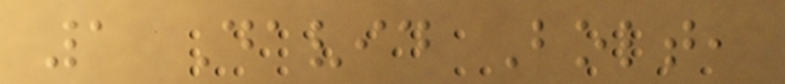1 David Bolt,
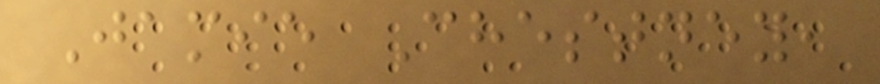Jamie Chestney,
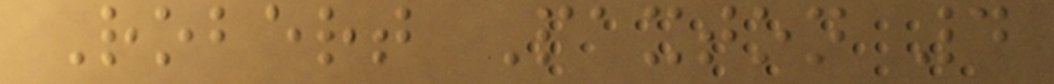Robert Paxton 4
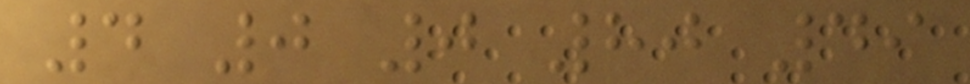4 0 0 80 49
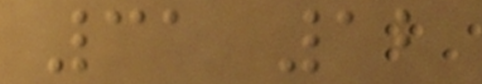31 12
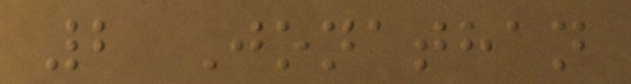2 Jonathan
